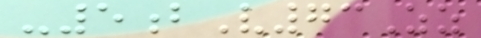-5bV73Zz
